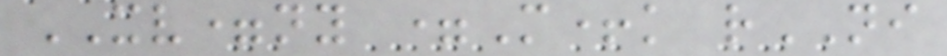XV=ny =M+k rNI
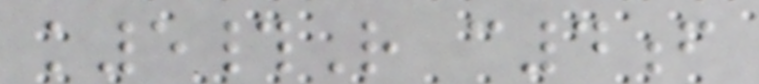k5#R c4f
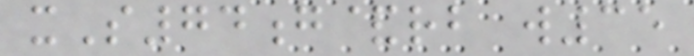xS74g&rb w35
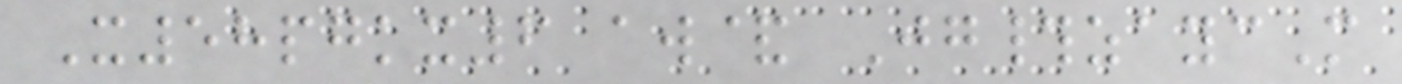X58pgkx6 aw& Jg#zaycM
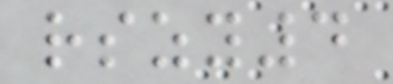rszy4
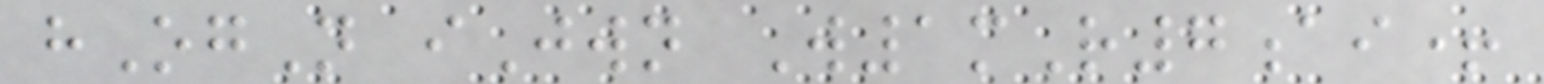hOgN iJwn W1mR7ai+
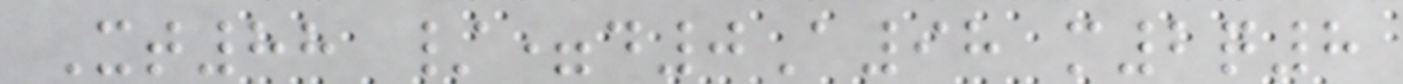Xt88 /=d0A98 m2q8
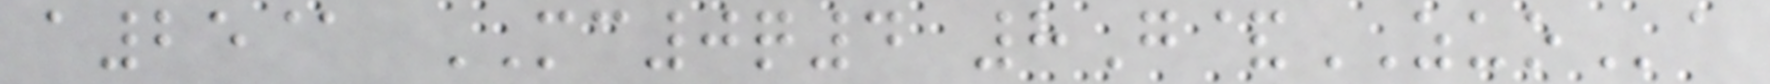a25@ MC0q4 8G&ZUOa
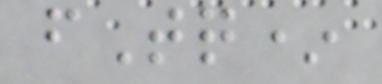fTq*
